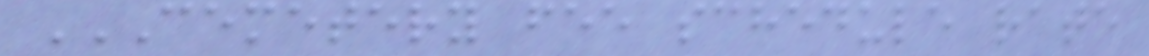CEMETERY FEE SCHEDULE RATE
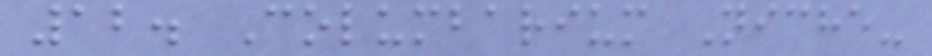12. Columbarium Niche-
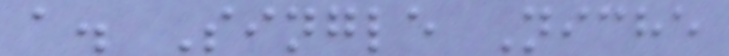a. Single Niche
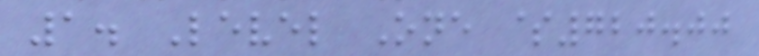1. Level One $720.00
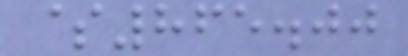$865.00
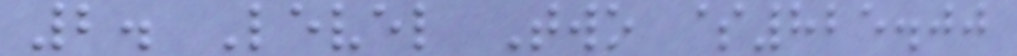2. Level Two $825.00
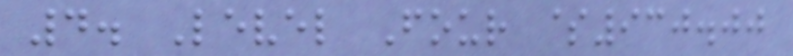4. Level Four $930.00
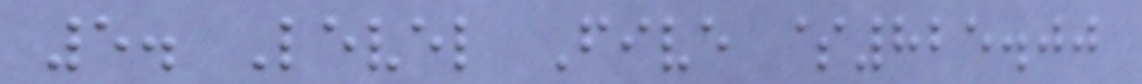5. Level Five $825.00
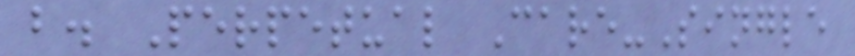b. Perpetual Care-Single
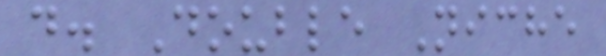d. Double Niche
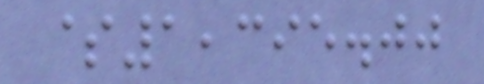$1,395.00
